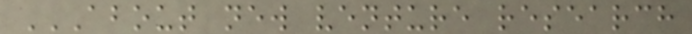ABOUT NEW VENTURE RESEARCH
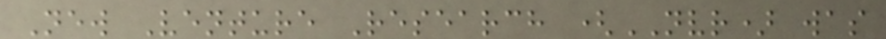New Venture Research (NVR) was
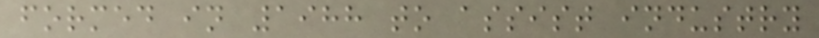formed in 1988 to assist industry
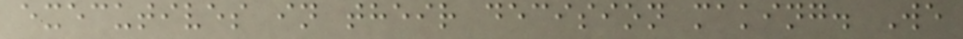executives in their decision making. We
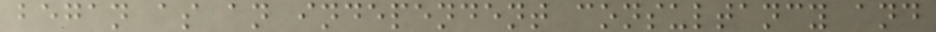began as an independent consultancy and
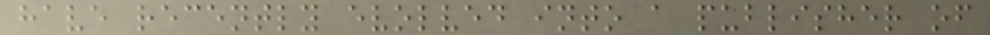have recently evolved into a publisher of
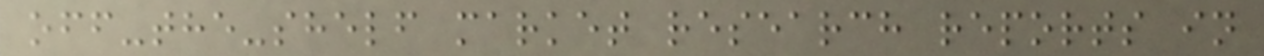off-the-shelf market research reports in
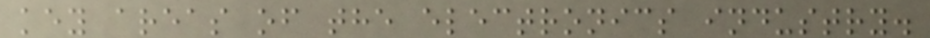key areas of the electronics industry.
